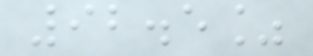92.5%
